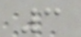3
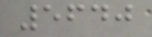5640
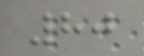80
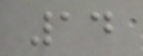14
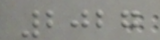2027
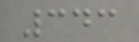343
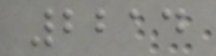2214
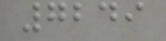7249
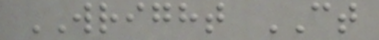WRIGHT CT
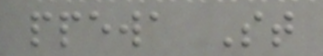ppewa St
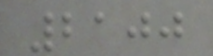2100
